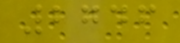2746
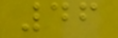46
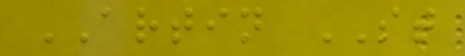ARTIN ST
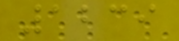1239
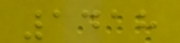1418
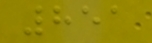851
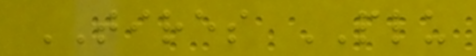TIRES PLU
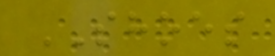SHOES
